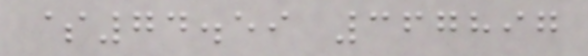$74.59 367897
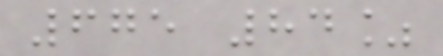675 84%
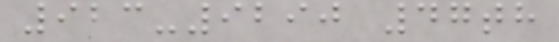923-9290 47th
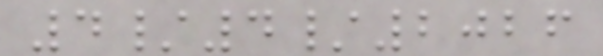4/4/2026
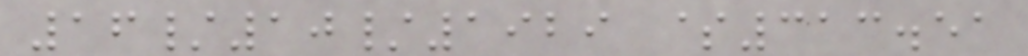16/10/1929 $313.51
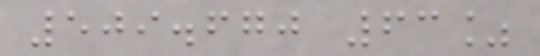509.670 63%
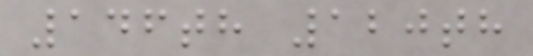146th 120th
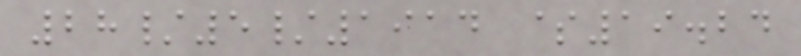28/5/1914 $19.24
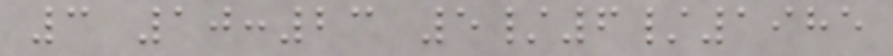3 10:23 5/6/1985
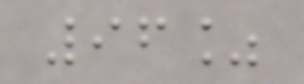96%
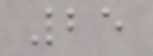25
